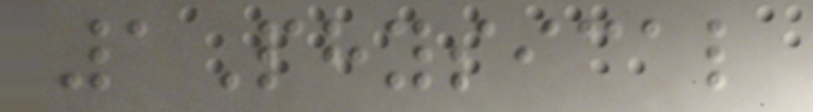1Physical
